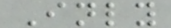Inly
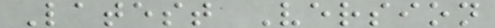Latest Version
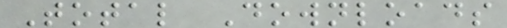Total Downloads
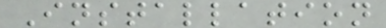Installation
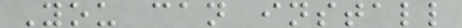You can install
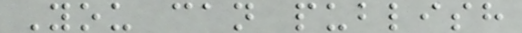You can publish
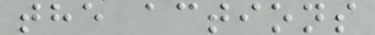the actions
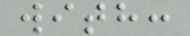with:
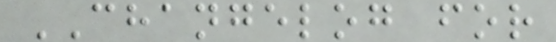CHANGELOG for
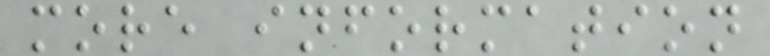more information
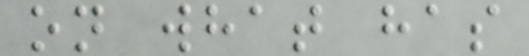on what has
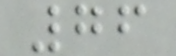76
